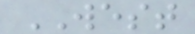WEST
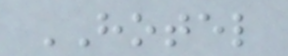HOTEL
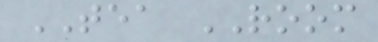TEA ROOM
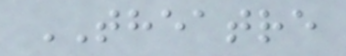THEATRE
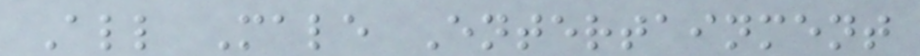All Male Entertainment
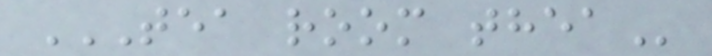TEA ROOM THEA
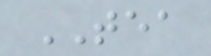TEA
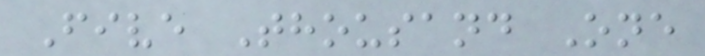Five Thousand One
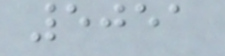5051
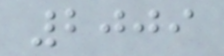2009
